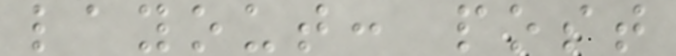layout: post
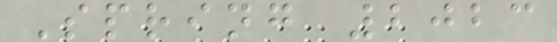Spring 2023
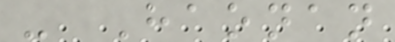- Haonan
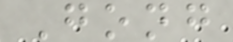Gong
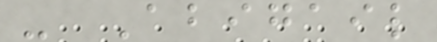- Abigail
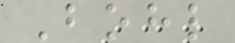Bohl
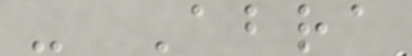- Abra
